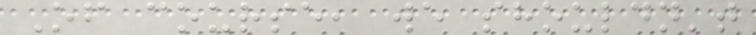Of course, we shouldn't
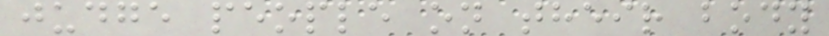judge people on their body
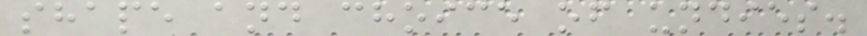shape and choice of undies.
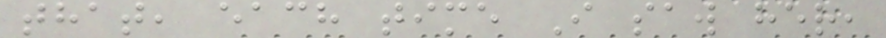that, each time I saw her,
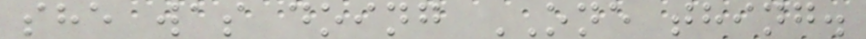she was doing ONE thing.
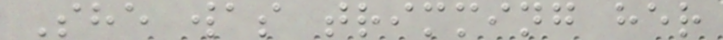She was trimming her
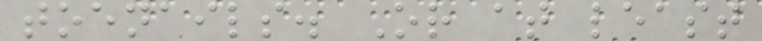toenails. Or at least
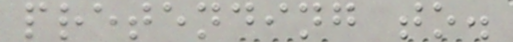pretending to.
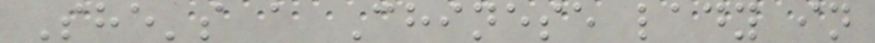She's a Chinese lady in
